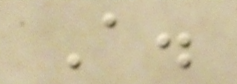A.
